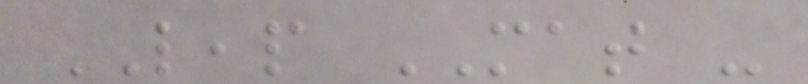LEAP MAT -
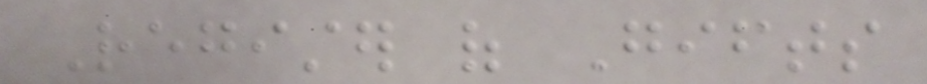Register of Gifts
